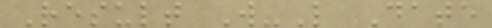Result W-L Date
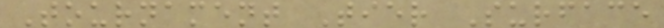Tournament Tier Surface
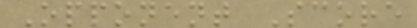Opponent Score
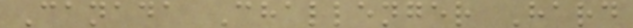Canada Challenger Hard
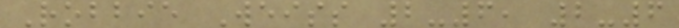Robbie Weiss 2-6, 2-6
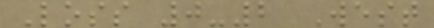Loss 0-2 West
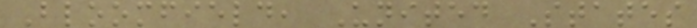Bloomfield, United States
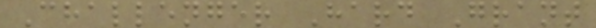Challenger Hard Grant
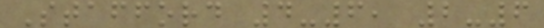Stafford 4-6, 2-6
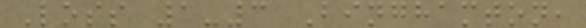Loss 1-3 Binghamton,
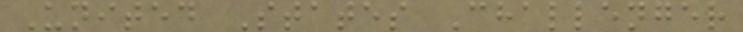United States Challenger
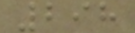298
